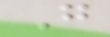G
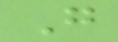G
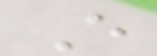E
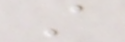A
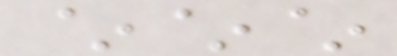~~~
